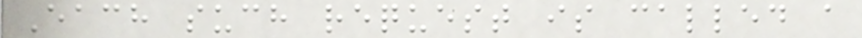Each such request is called a
